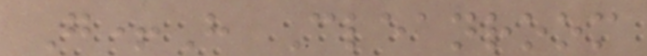G+H Cleanroom
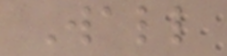Wall
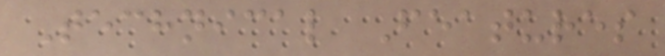Technical Features
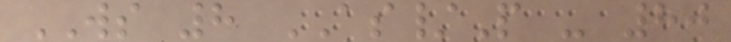WS 8 AS/P - 80
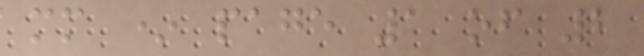mm * page 1 of 2
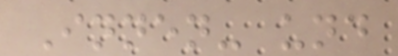Innen- und
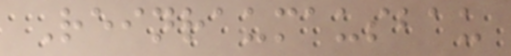Reinraumausbau
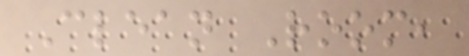Clean Room,
